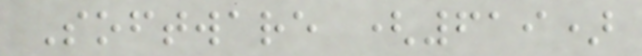Software (619)
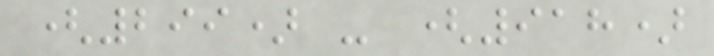(299) - (918)
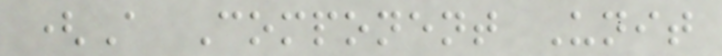(A Component Unit
